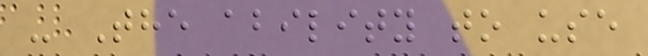- The ability to use
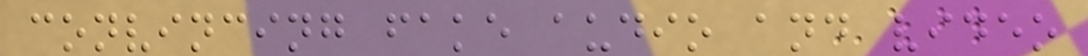convincing fake audio and video
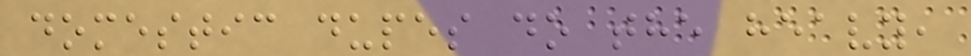domestic dupes do the heavy,
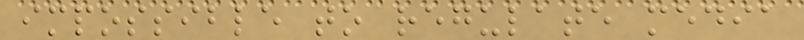impossible to regulate media
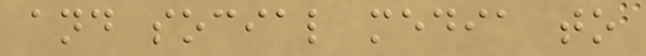and social media to
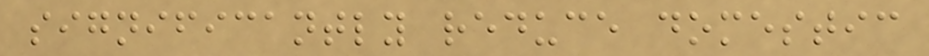significantly reduce domestic
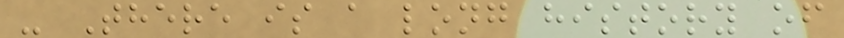- There is a long history of
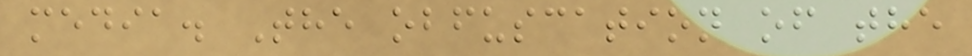media. The obfuscation of the
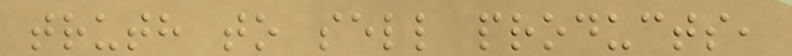truth to sell products,
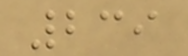239
